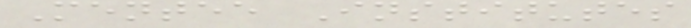Mentee Institutes
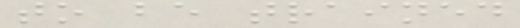to be trained
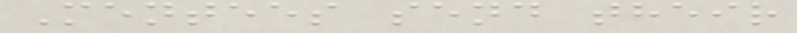Mentees send their
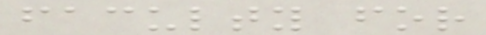faculty for
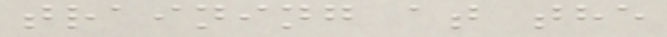training at the
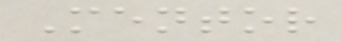Mentor
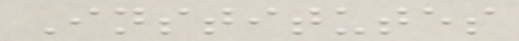Institutes
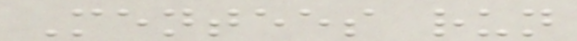Mentees run
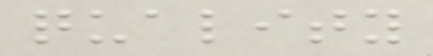quality
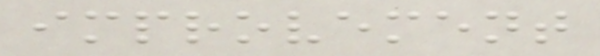improvement
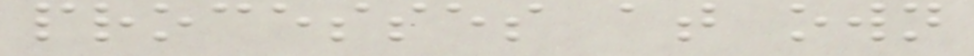processes at own
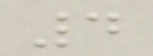4
